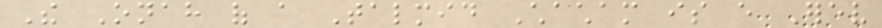The Onah of a Talmid Chacham is every Erev
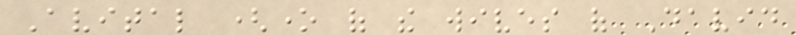Avital (one of the wives of David
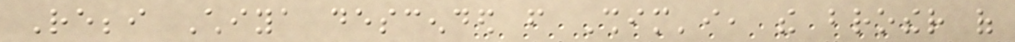Rebbi Chiya descended from Shim'i, the brother of
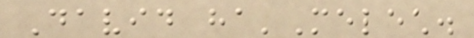David ha'Melech.
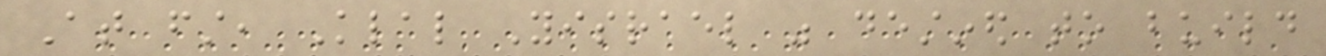At first, Klal Yisrael was destined to build
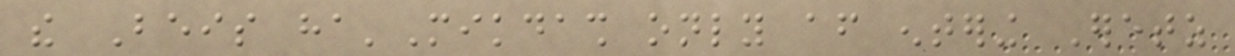the Beis ha'Mikdash only after entering Eretz
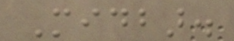Midbar.
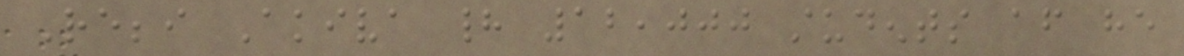Rebbi Akiva had 12,000 students after he
